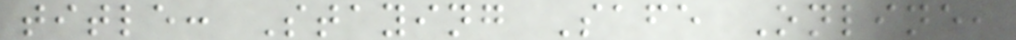title: Staying Safe Online,
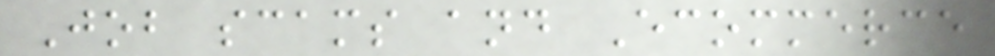Job scams and Ecommerce
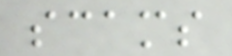scams
